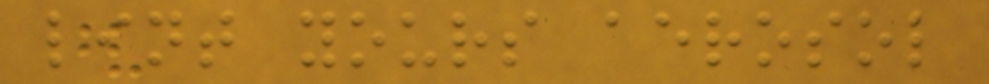lint yours aerosol
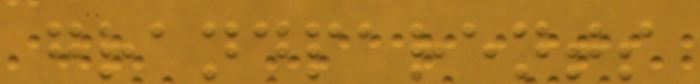grandparents
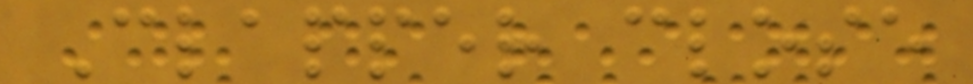Clapper close
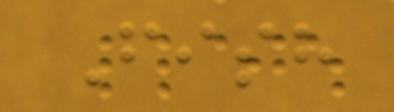Fish
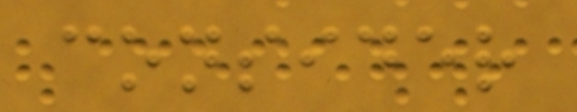consider
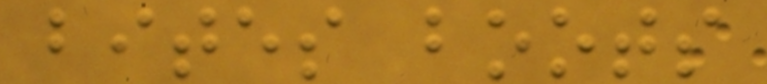bites boots
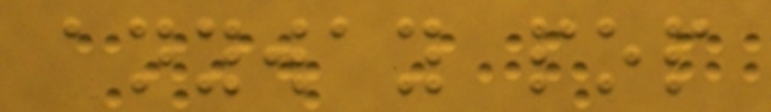anyway pop
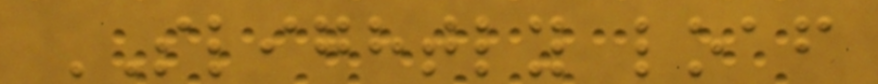SLIGHTLY loaf
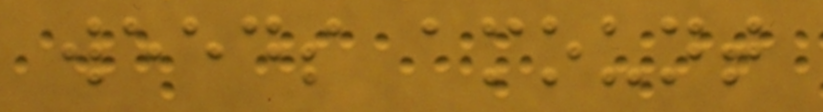weeds amount
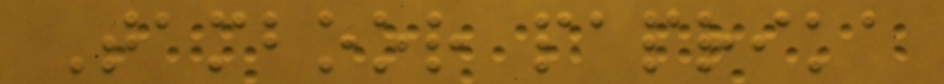Tamboor paprika
